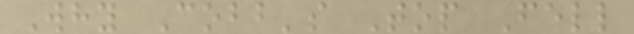Why Cobb's Top Fell
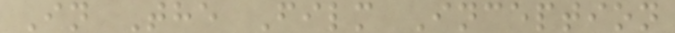In The Film Inception
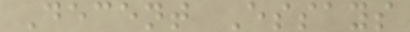Decent Essays
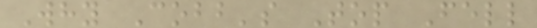Why Cobb's Top Fell
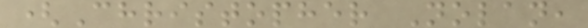(Christopher Nolan,
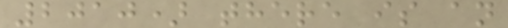2010) there is an
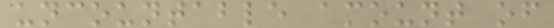uncountable amount of
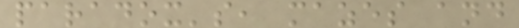paradox's, mazes and
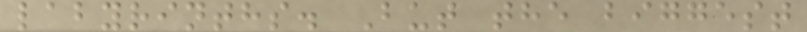labyrinths. But the biggest
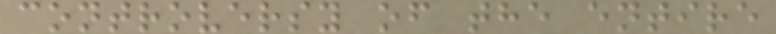controversy of the entire
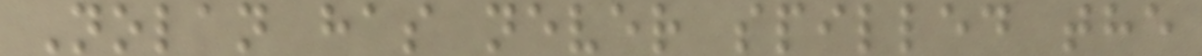Nolan has never spilled the
